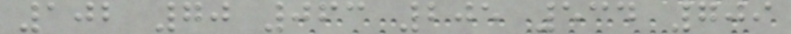102 70 063 205 534 709
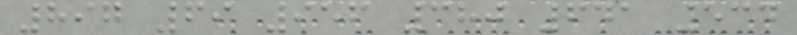897 69 956 380 641 534
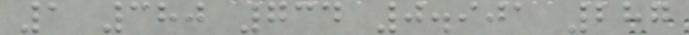1 380 734 0.901 287
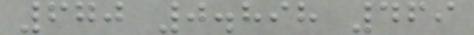670 0.898 469
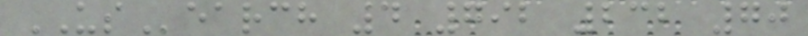USearch 4 792 232 70
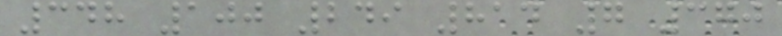348 100 249 814 7 370
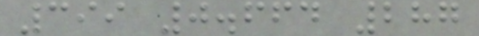399 0.664 287
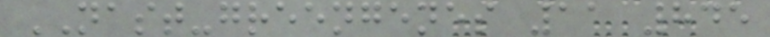NAST-greengenes 11 845
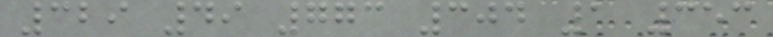329 49 773 304 1 353
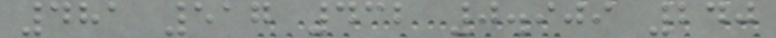481 517 432 0.909 240
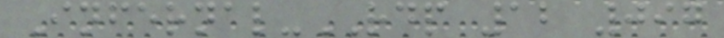Infernal-RDP 12 097
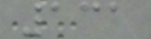131
